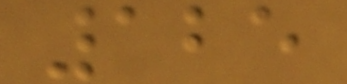125
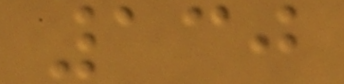130
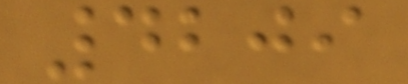4209
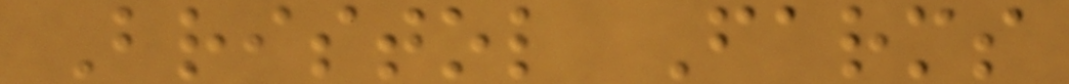Bristol Farms
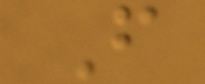F
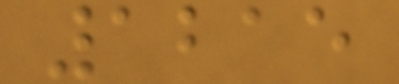1215
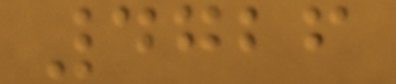4726
